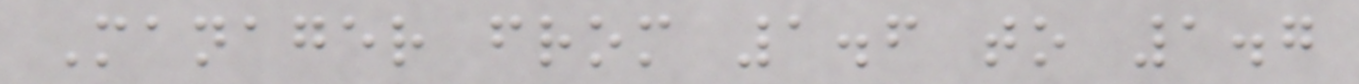Manager from 1.6 to 1.7
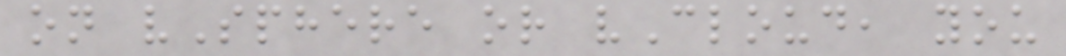on vSphere or vCloud, you
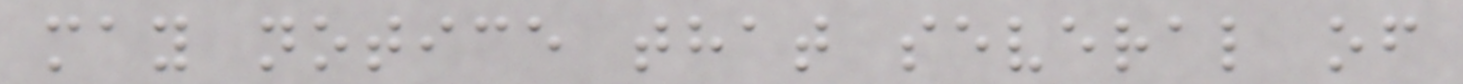may notice that several of
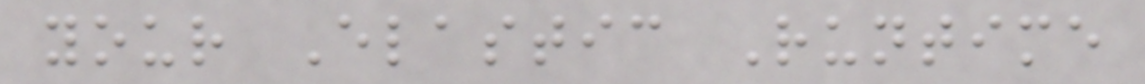your Elastic Runtime
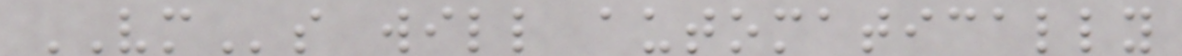VMs will automatically
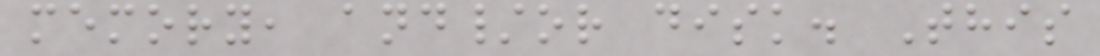memory, and/or disk. This
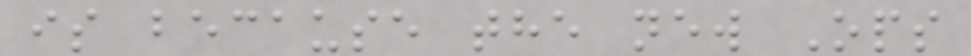is because the new Ops
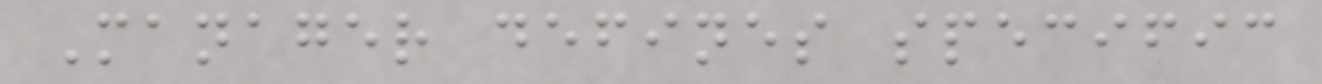Manager defines specific
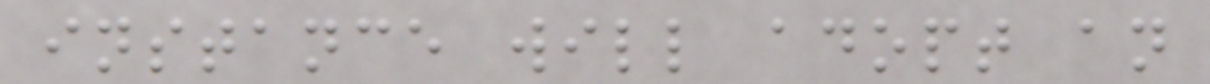instance will adopt an
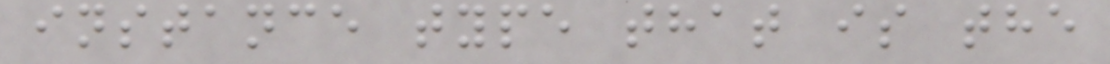instance type that is the
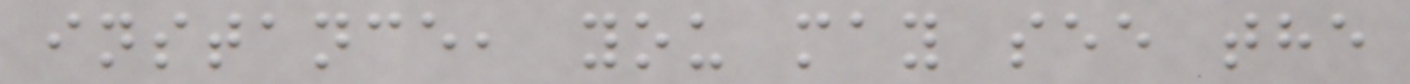instance, you may see the
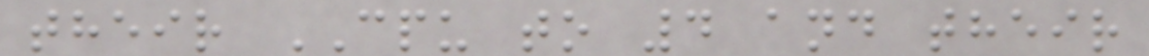their CPU to 4 and their
